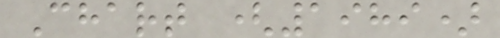Chart (1989)
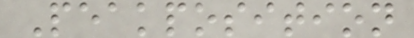Peakposition
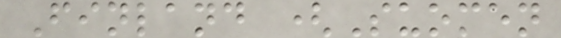Finland (Suomen
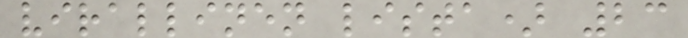virallinen lista) 23
